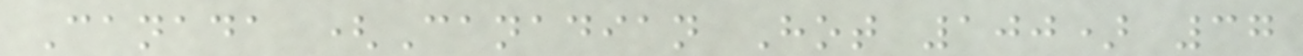Canada (Canadian Hot 100) 37
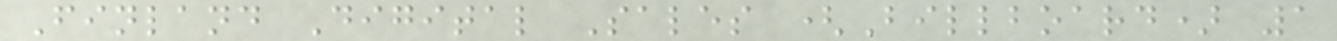Finland Digital Sales (Billboard) 1
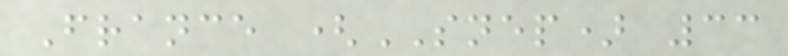France (SNEP) 33
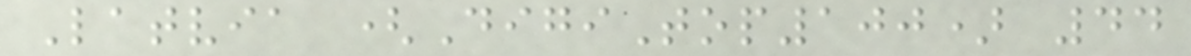Latvia (DigiTop100) 44
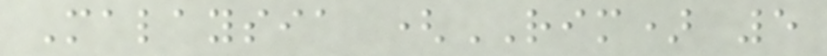Malaysia (RIM) 5
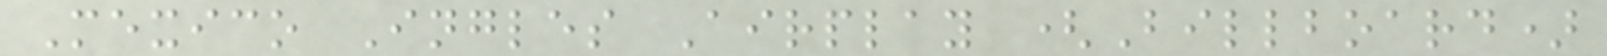Mexico Ingles Airplay (Billboard)
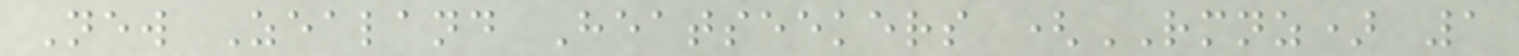New Zealand Heatseekers (RMNZ) 1
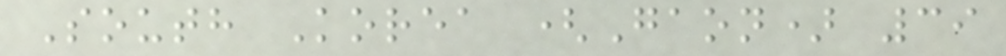South Korea (Gaon) 39
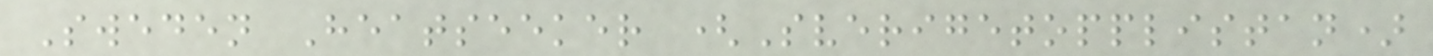Sweden Heatseeker (Sverigetopplistan)
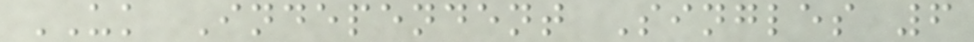UK Independent Singles 6
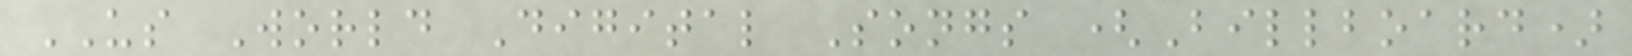US World Digital Songs (Billboard)
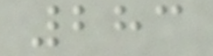283
